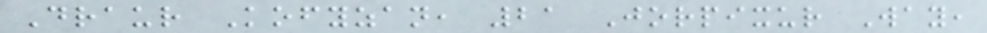Draur Kofyzan, 21 Jorpixur Way,
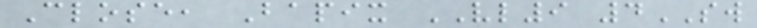Close, Bapix VL9 4SW
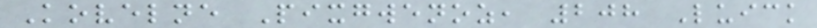Kovelne Pixgwenoz, 208 Luick
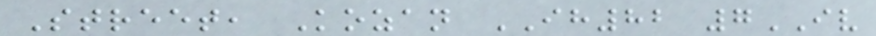Street, Kozan IH82 7IV
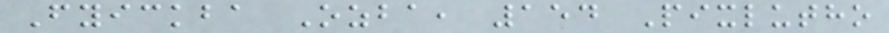Fyickba Ozba, 154 Pixlutho
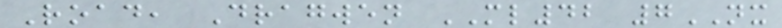Road, Dragwen ML42 7NX
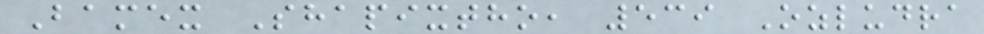Bamex Shapixtho, 539 Ozludra
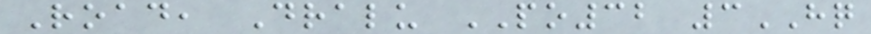Road, Dralu PO32 3HQ
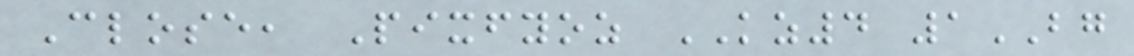Close, Pixfyoz KZ4 1BG
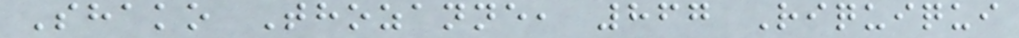Shako Thozanne, 867 Riquiqui
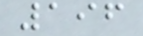196
